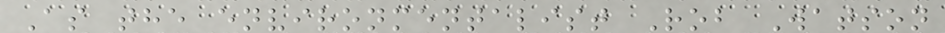As the environmentalist Rob Watson
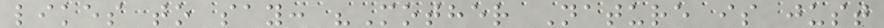likes to say: "Mother Nature is just
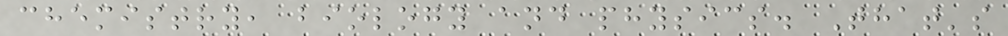chemistry, biology and physics. That's
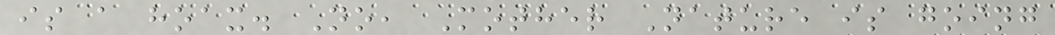is a hoax. No, Mother Nature is going
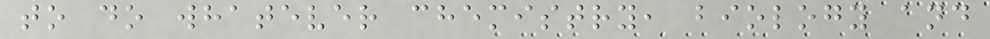to do whatever chemistry, biology and
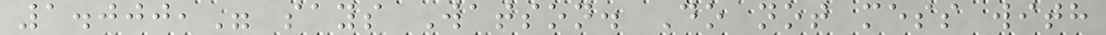1.000," says Watson. Do not mess with
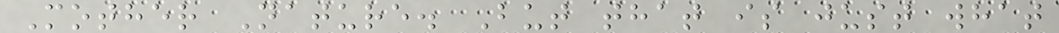Mother Nature. But that is just what
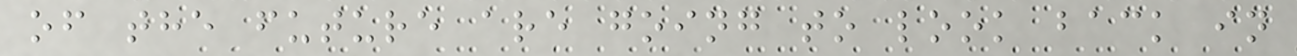of the future are going to look back in
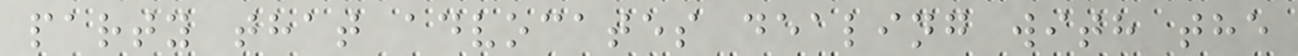party that advocates dealing with the
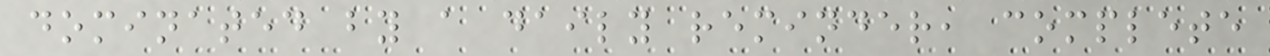dominated by a daily reminder, complete
